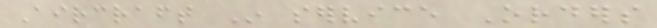Aircraft In service Orders
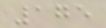175
